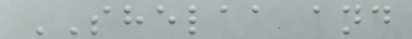SHELAA and
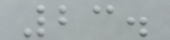23.
